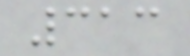313
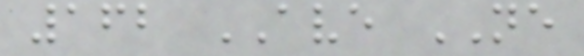162 AVE NE
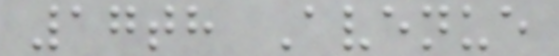17th Avenue
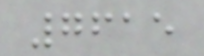7615
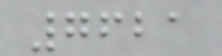7621
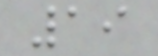19
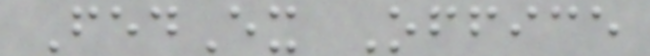FedEx Office
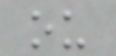ou
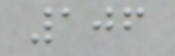106
